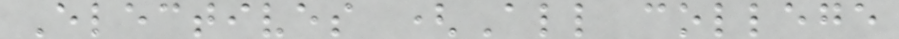Electives (All college
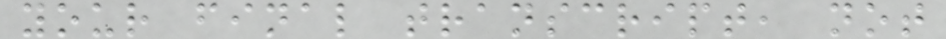your final transcript, not
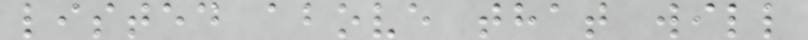listed above that will
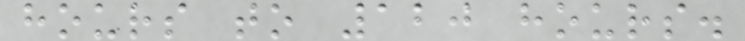hours to 120 hours.
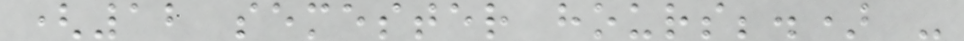(12 semester hours;.) -
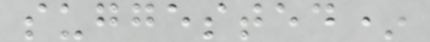suggested*
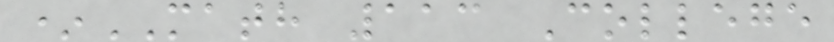*MATH 113 College
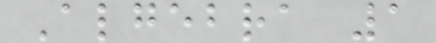Algebra 1
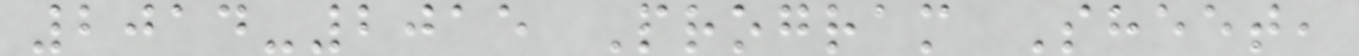2014-2015 Program Sheet,
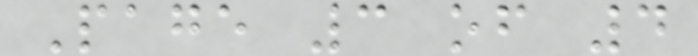Page 3 of 4
